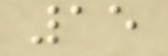15
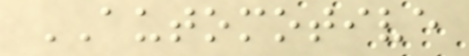AUTOMOTIVE
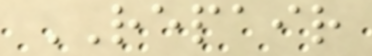REPAIR
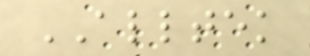ALLTEK
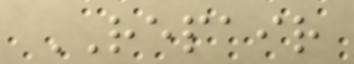REPAIR
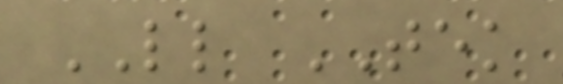LL TEK
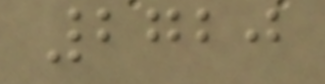2720
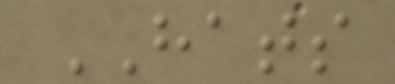HATS
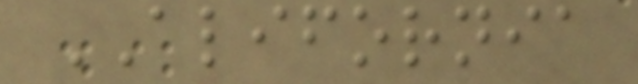ALIFORNIA
